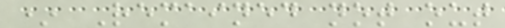* Remained not out
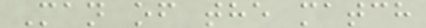Man of the match
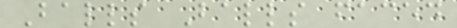Balls Balls faced
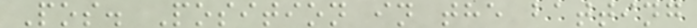Pos. Position in the batting
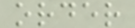order
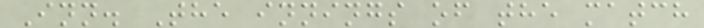Inn. The innings of the match
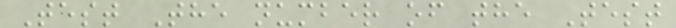Test The number of the Test
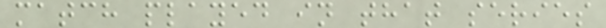match played in that series
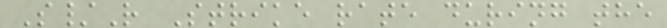S/R Strike rate during the
